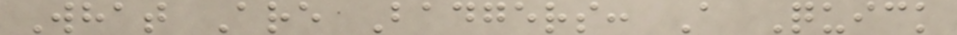What Are Badgers: A Quick
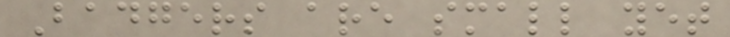Badgers are small yet
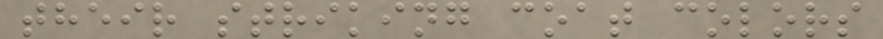their striking coat colors
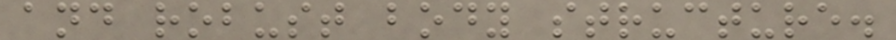and robust body structure.
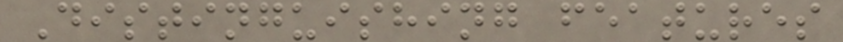Distinguishing features
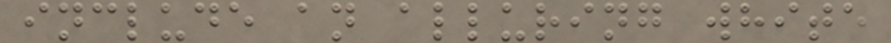include an alluring white
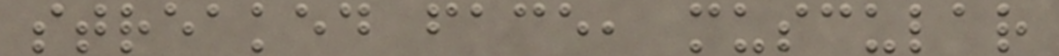streaked face, muscular
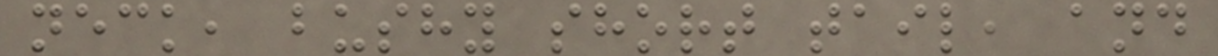neck, bushy short tail, and
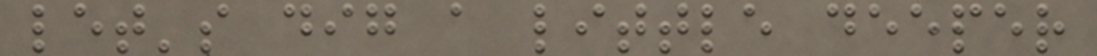let's dig a little deeper
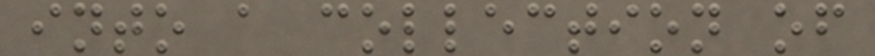into a collection of
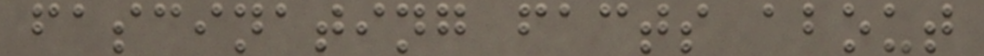fascinating facts about
